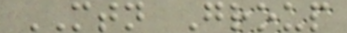MTN Group
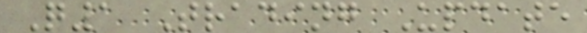Q1 Trading Update
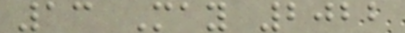13 May 2022
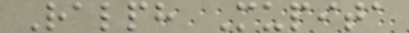Ralph Mupita
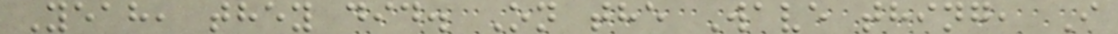Yeah, they did. On the Wave thing, I
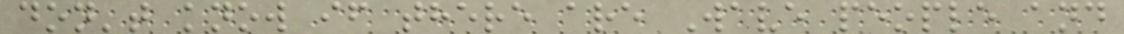don't know if there are Wave people and
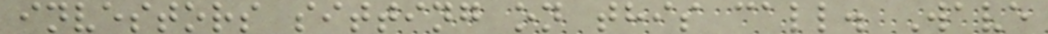investors sitting on this call. Wave
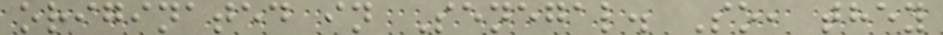originated in Senegal. So, they
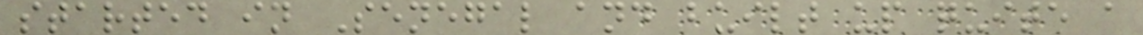started in Senegal and built up quite a
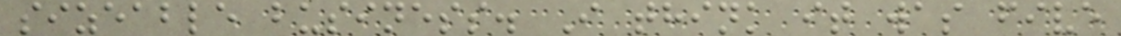sizeable business. I think it was five
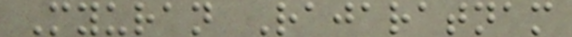Myuran Rajaratnam
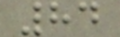84
